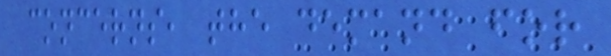concerns, the demand for
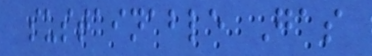sustainable Gas
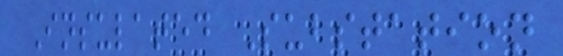Insulated Substation
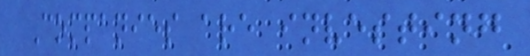Companies are investing
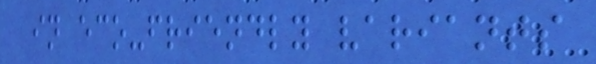in eco-friendly variants
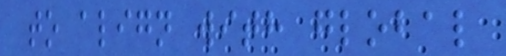to align with global
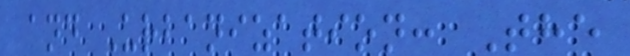and Urbanization: The
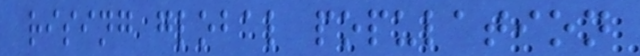rising global population
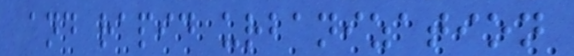and rapid urbanization
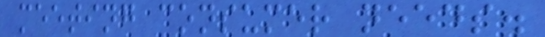meeting consumer needs.
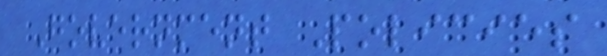Government Policies
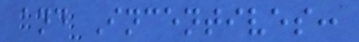and Incentives:
